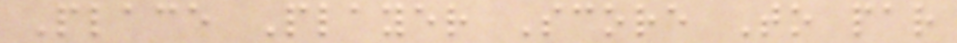Place Player Score To par
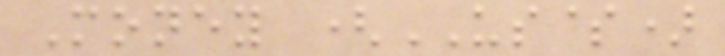Money (US$)
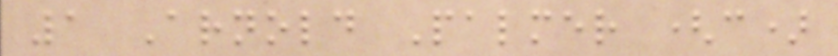1 Arnold Palmer (c)
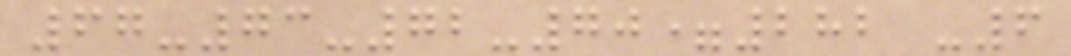67-73-72-70=282 -6
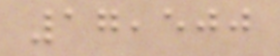17,500
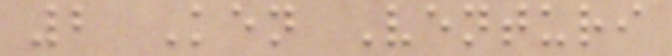2 Ken Venturi
